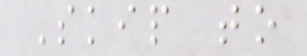Skip to
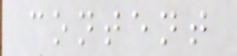content
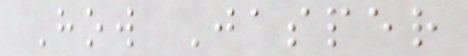How Jasper
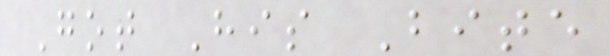Got His Bite
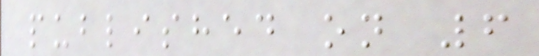published on 6
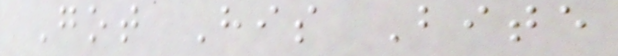Got His Bite
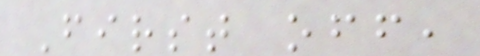First off,
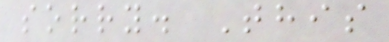sorry. This
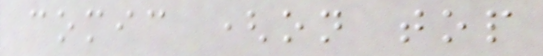comic (on top
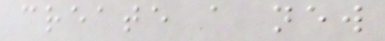create a new
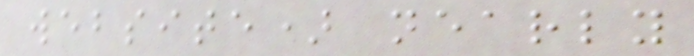website) nearly
